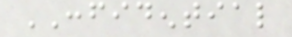CONFIDENTIAL
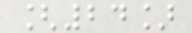[24]
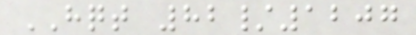HQT 82/1207
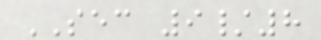SEC 9/8
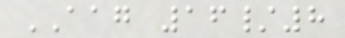AAG 16/8
